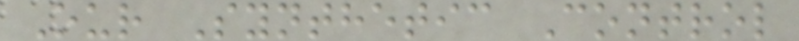Our Synthetic Control
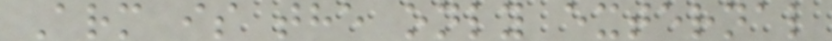Arm is the only external
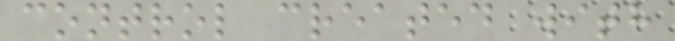control created with
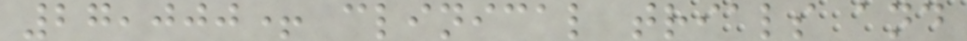27,000+ clinical trials and
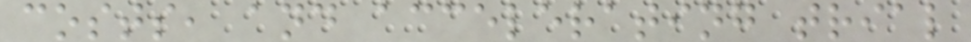costs, and accelerating trial
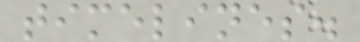timelines.
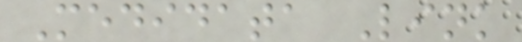Medidata Link
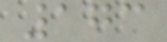173
